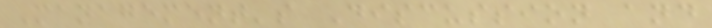Management's Discussion and
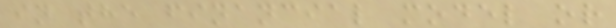in the financial model or
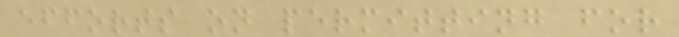efforts on permitting for
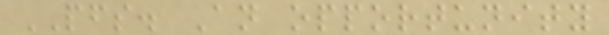PFS. An opportunity
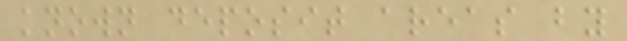known deposit areas by
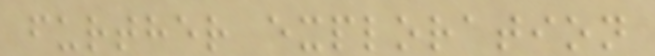further exploration
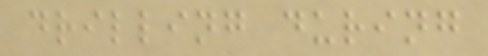drilling during
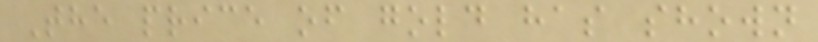The price of gold has shown
